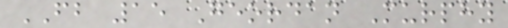FB 15 Geordan Murphy
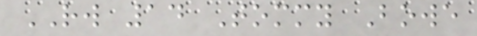RW 14 Tommy Bowe
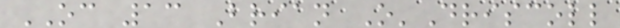OC 13 Brian O'Driscoll
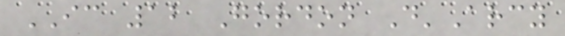IC 12 Gordon D'Arcy
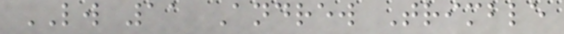LW 11 Andrew Trimble
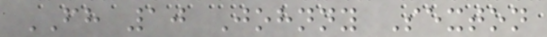FH 10 Johnny Sexton
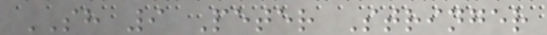SH 9 Peter Stringer
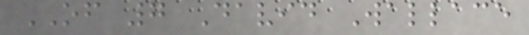OF 7 David Wallace
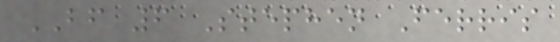BF 6 Stephen Ferris
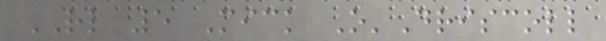RL 5 Mick O'Driscoll
